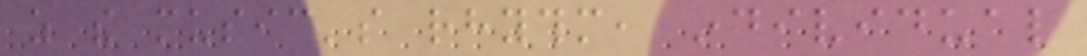as the music's rhythm, individual
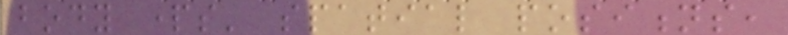body parts' spatial positions,
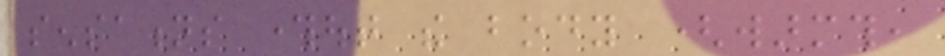sensations throughout the body (warmth,
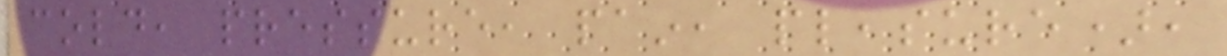cold, pressure, pain, pleasure),
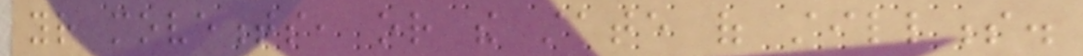your movements, or the state of stillness.
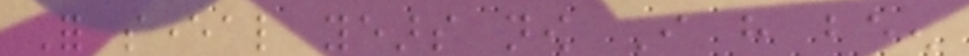For several years now I have been
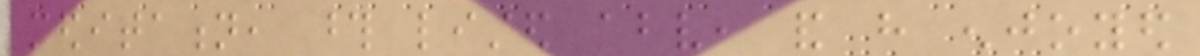meditation, those listed above, and have enjoyed
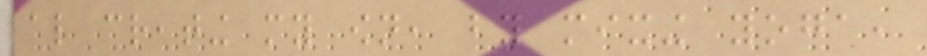also creating my own, by mixing yoga,
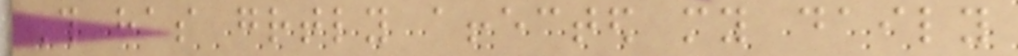This has greatly affected my daily
